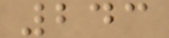243
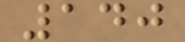140
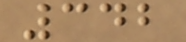342
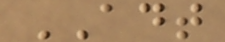ADT
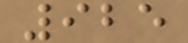925
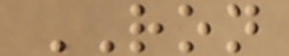RON
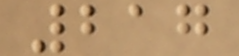217
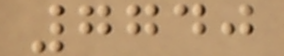7740
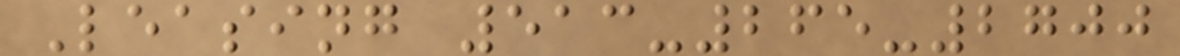Leasing 513-265-2700
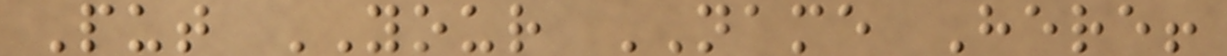Put YOUR NAME Here!
